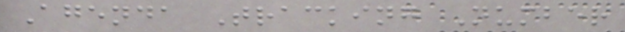Agenda Tracking Number
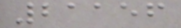21156
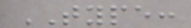TYPE:
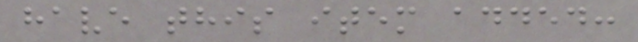have this item added:
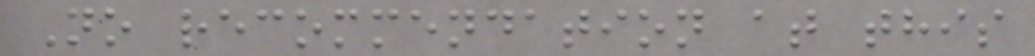No recommendation at this
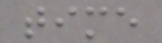time
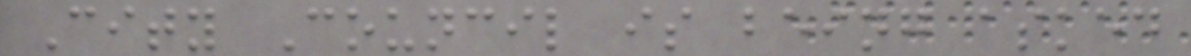City Council is being asked
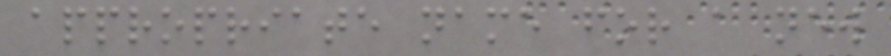appropriate name for a new
